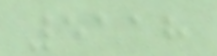5118
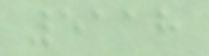5118
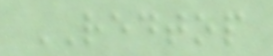REDTOP
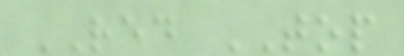RED TOP
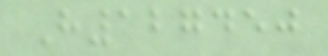H127450
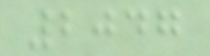2047
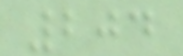204
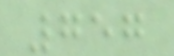757
